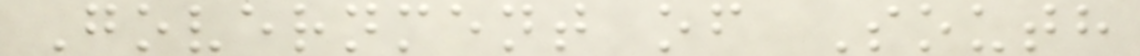Government of South
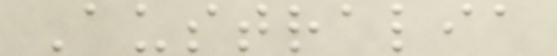Australia
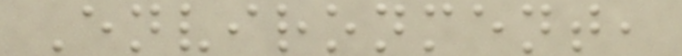Environment,
